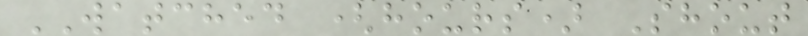WATCHED (hours) Shout
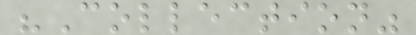"Collection"
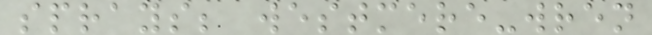sprays; westmere-wren
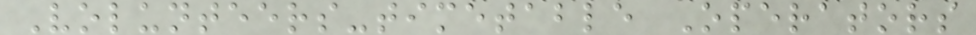Volunteers-timetable Operators
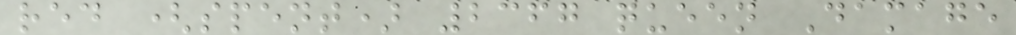red (spent) 2367 queen Damage
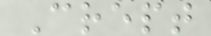Crept
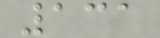131
